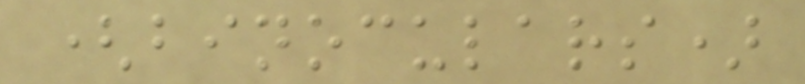(binoculars)
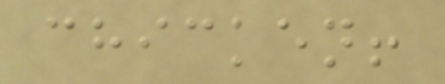chicken!
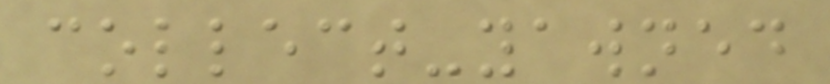collect-yawned
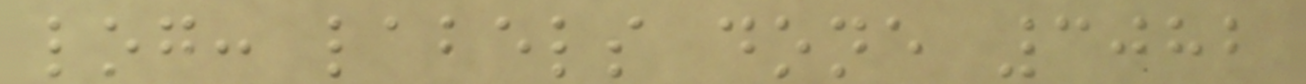log: labels done 3082
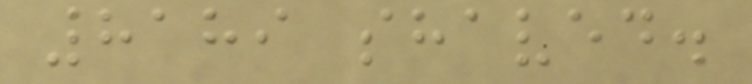8189 shaved.
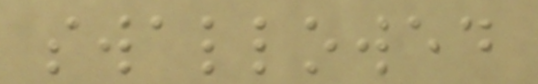swallowed
